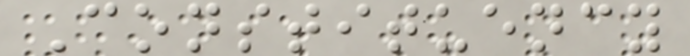Constituency
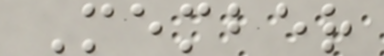Member
